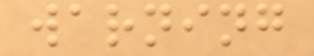warning
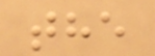the
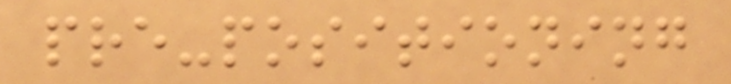pre-positioning
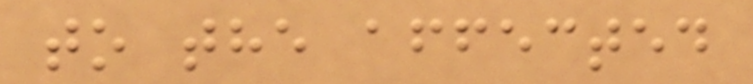to the affected
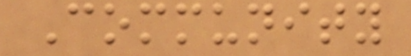Community
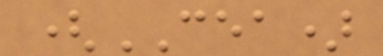(CEA)
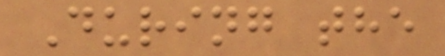During the
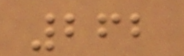262
